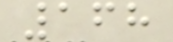168
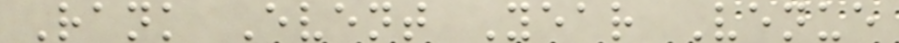Rank Event Year Venue
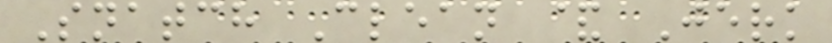Snatch Clean & Jerk
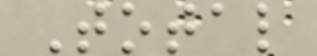Total
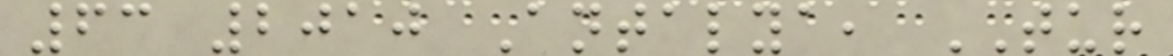63 2010 Antalya, TUR
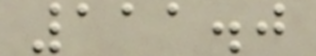111.0
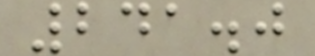241.0
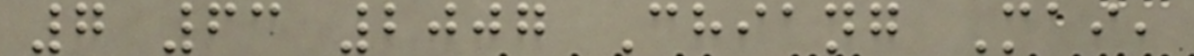7 63 2007 Chiang Mai,
